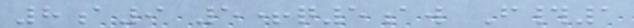8a9 5+q5aw F#1
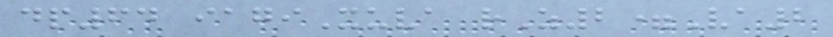dp64 iagiXuva rZ2=Va2
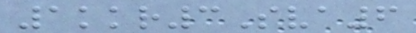1kkr3Sva6
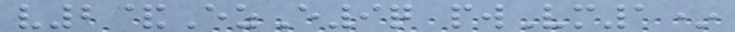v2&EzE9q pwVm1*
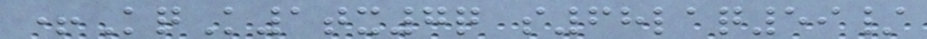+KqK1tx7q s68laq59/
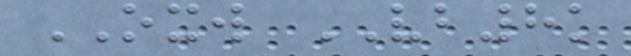OXW VB8k
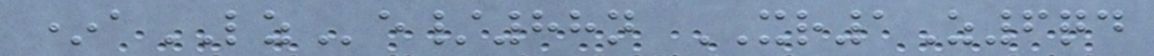*aLZe/88n XR1Z6qd
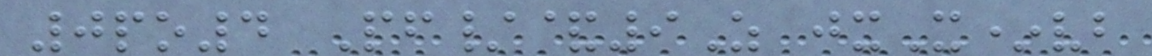0po4 Pf/&9Z jxX*vb
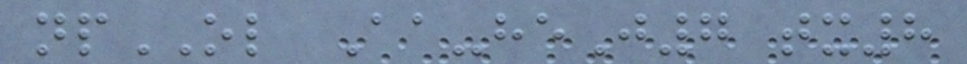npOL Aa-heJ7 tx8
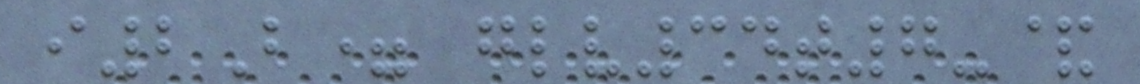i2B= glv34t7-&
